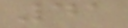41
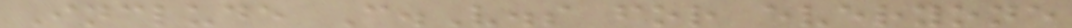Include C.V.s for everyone
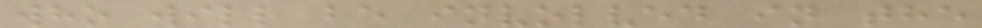who will be involved in the
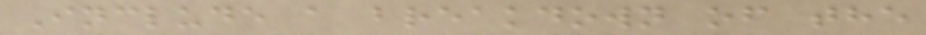Include a breakdown of the
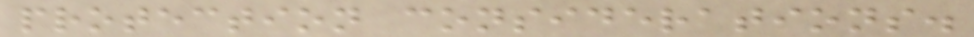protection considerations.
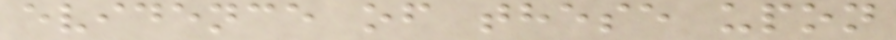evidence of these upon
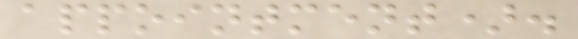appointment).
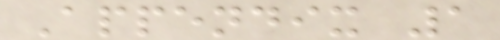Appendix 1
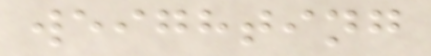weighting
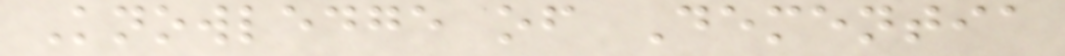Knowledge of Dementia
